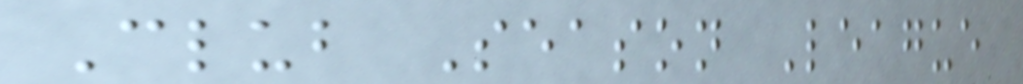Club Season League
